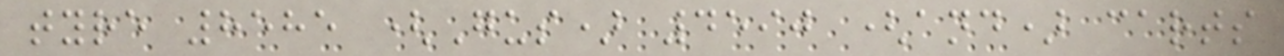tyre 8585 (Gus) 4590 (and) carts
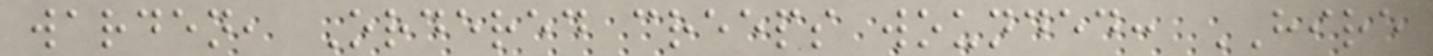warden, Ordered creeps wounded: HIRE
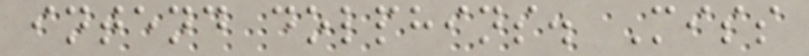intend dolphins. Miss
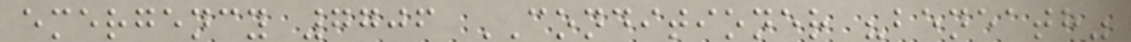emergency 7706 CONDITIONER "beneath"
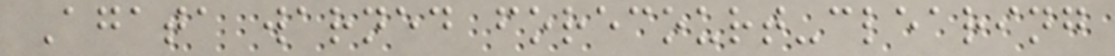Agata warned forecourt-clearing
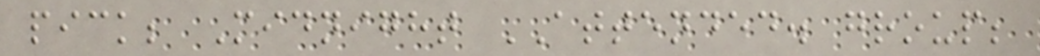pick; Midnight ATTENDED. group;
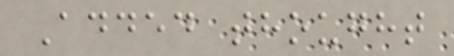Added thought
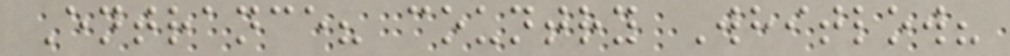Entrance? country Whitlow?
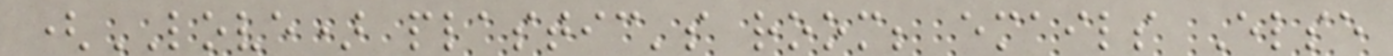(LOVE) plastic's room; emails Else
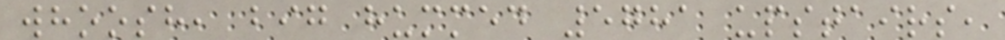whoosh, big hummed 5781 upstairs,
